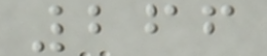266
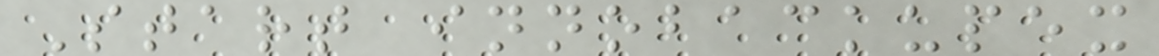Start innobackupex
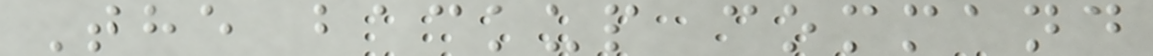The backup command
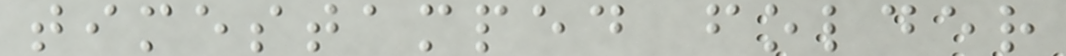timestamped folder
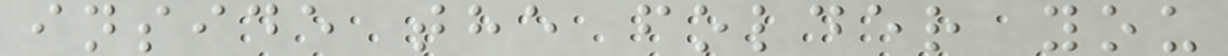inside the folder you
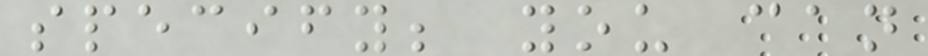specify; you can
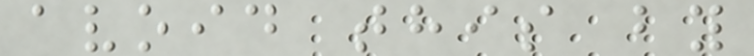avoid this by
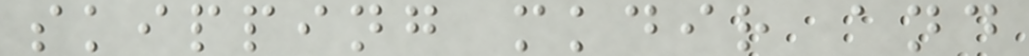skipping mkdir and
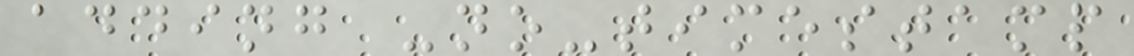adding -no-timestamp
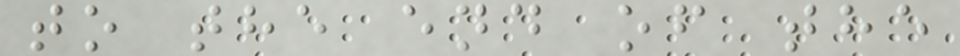to the end of the
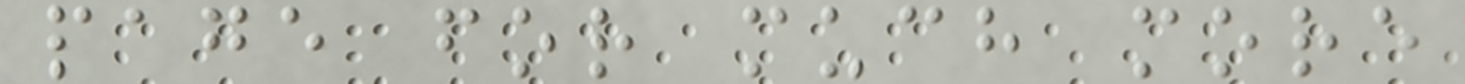page for much more
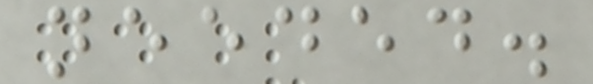needed.
